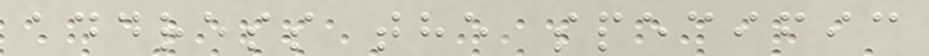address the specific
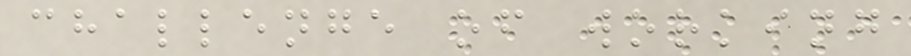challenge of working
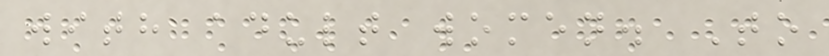with adult women. To
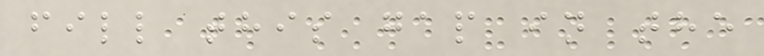fill this gap in the
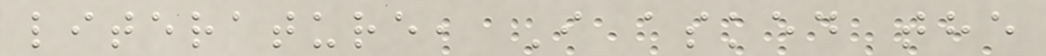literature, I asked the
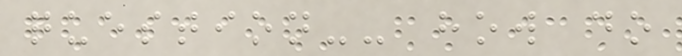question-- how do
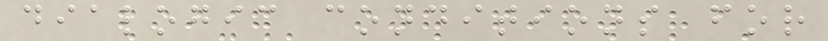dialogic conditions for
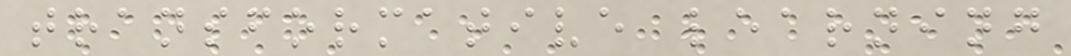transformative learning
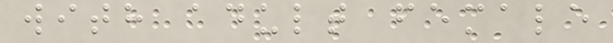with adult female
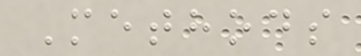Methods
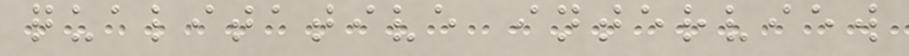qualitative interview
